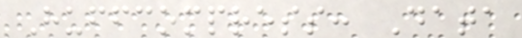Huffcompress: Data
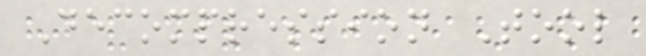Decompression Tool
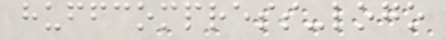huffcompress-logo
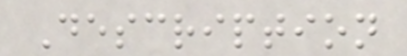Description
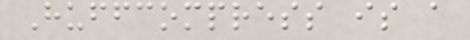Huffcompress is a
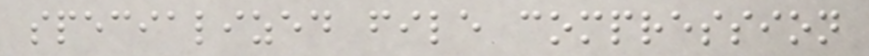specialized file compression
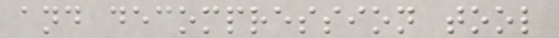and decompression tool
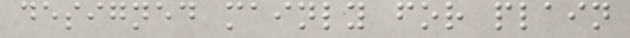designed mainly for plain
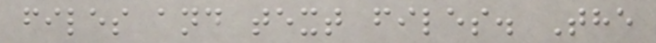files and text files. The
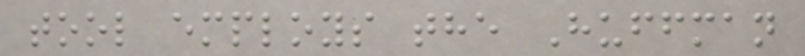tool employs the Huffman
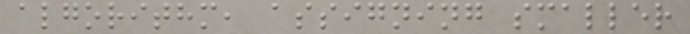algorithm, assigning smaller
